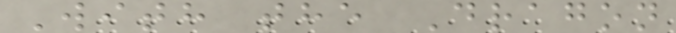With the Dragon
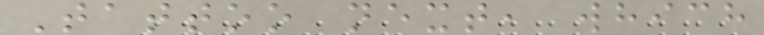Tattoo next, which
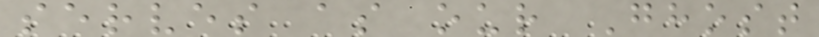serves as our Ghost
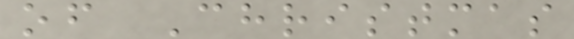of Christmas
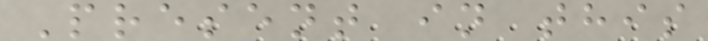Present in this
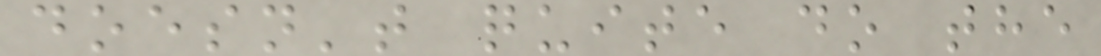doesn't quite do the
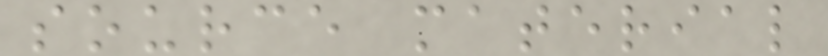source material
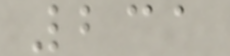231
